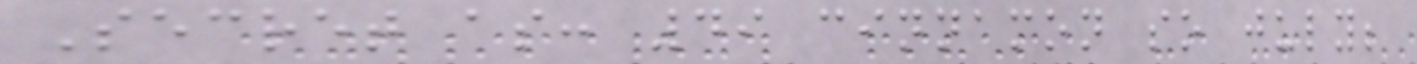Secret as: 49 cinnamon so july;
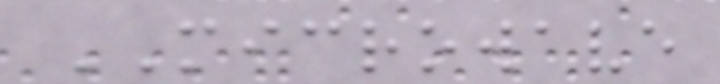MICROWAVE
